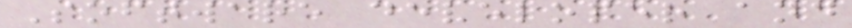Software developer and
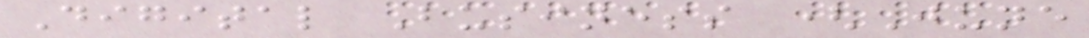Digital Business (June
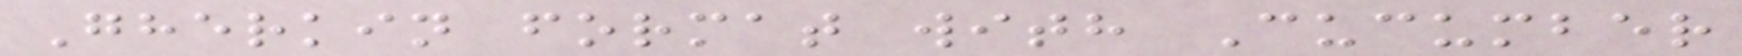Gherkin format with Cucumber
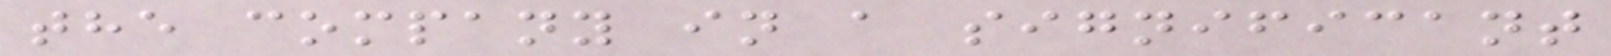the company in a significant
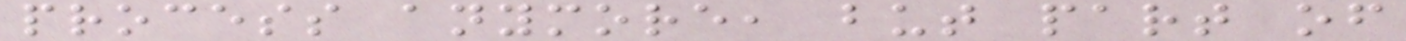process anymore, but part of
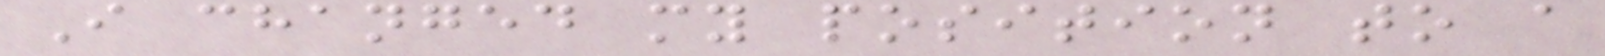I changed my position to a
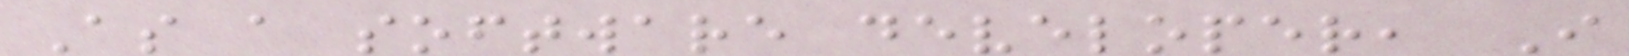As a software developer, I
